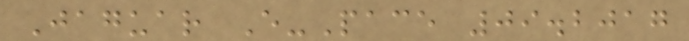Jaguar E-Pace 09.2017
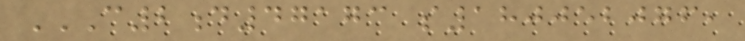C2D47173 S180052076,
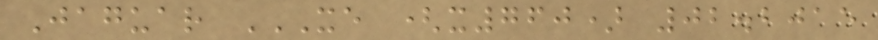Jaguar XE (X760) 02.2015
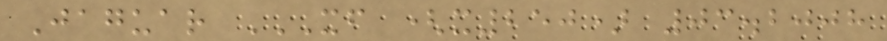Jaguar XF (X250) 03.2008
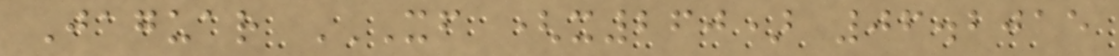Jaguar XF (X260) 06.2015
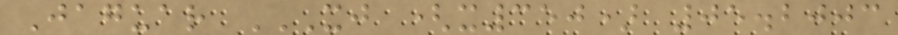Jaguar XJ (X350) 05.2003
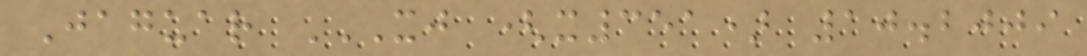Jaguar XJ (X351) 10.2009
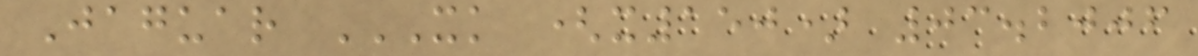Jaguar XK (X150) 03.2006
